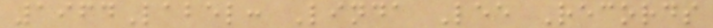1964Label: Linda Lee Records
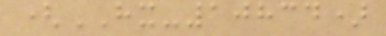(HX-10834)
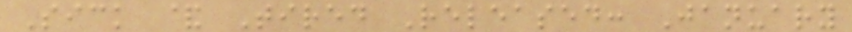Sick & Tired Released: January
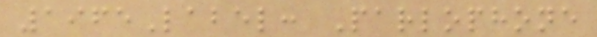1965Label: Parlophone
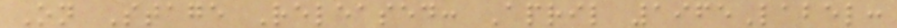On Stage Released: April 1965Label:
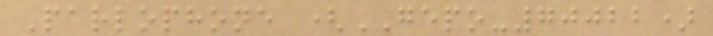Parlophone (GEPO-70022)
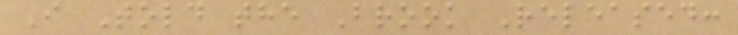I Told the Brook Released:
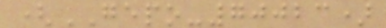(GEPO-70023)
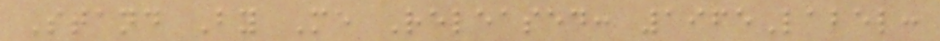Stand By Me Released: 1965Label:
